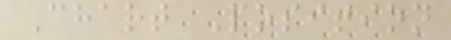Chart Position
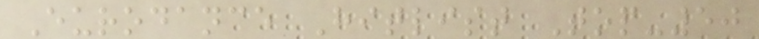Eurodance Hitlist Top-50
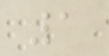1
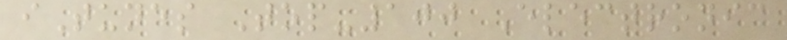iTunes Top-100 Electronic
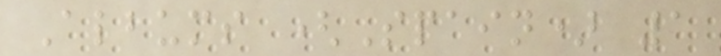Albums (Spain) 1
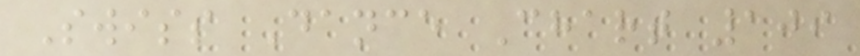Swiss Dance Chart 109
